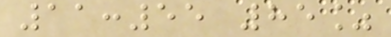11:55 85%
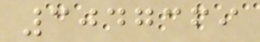3047369
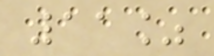11%
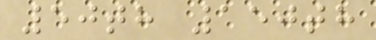50th 150th
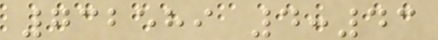732589 4:43
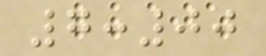7:00
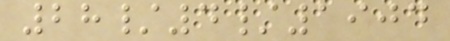28/4/1904
